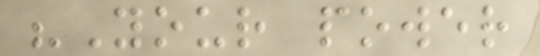"Your power
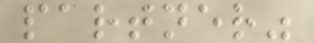partner"
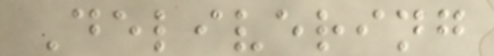Delivering
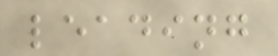leading
